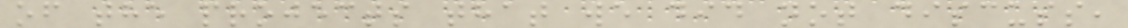of the projects that we did not discuss,
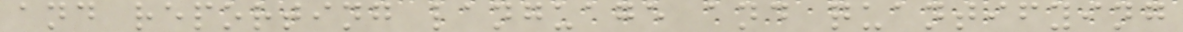and reporting language and quantifying
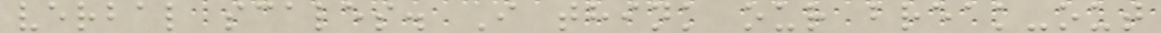verbal scales. I think our break-out
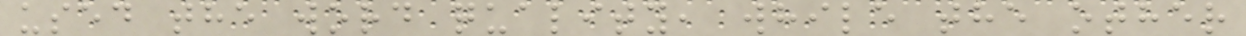used the word quality, while the other
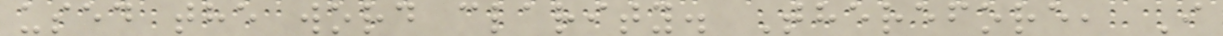used the word clarity. Therefore, I
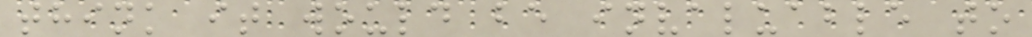think it would be invaluable to
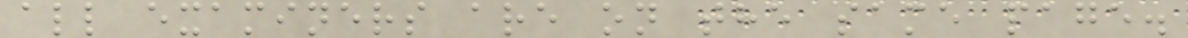all examiners are on the same page.
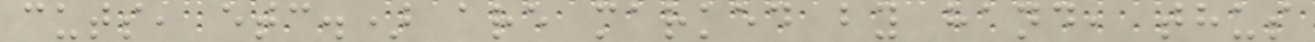cuts, etc.) are marked by hand, thus
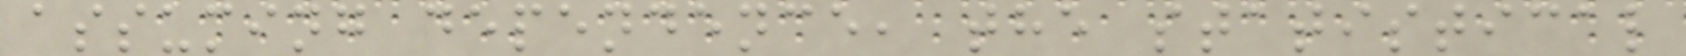assuming dependence, the statistical
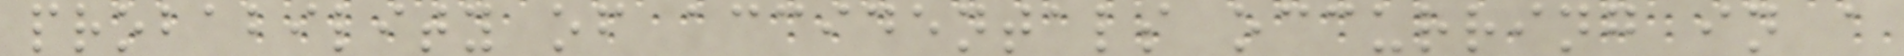probability of accidentals occurring in a
